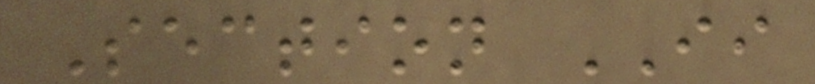Section II
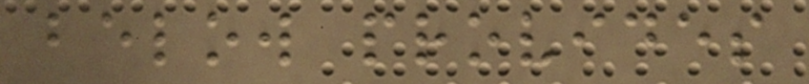below provides
